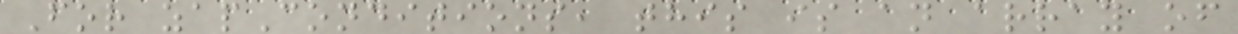For zapConditions, this is an array of
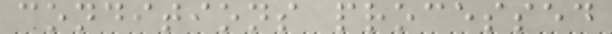conditions processed
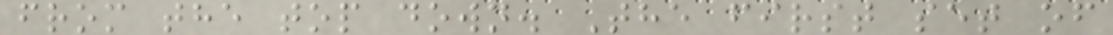from the top down. The first set of
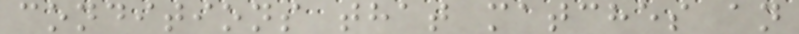conditions that matches an
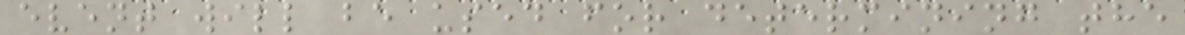event will be used for determining the
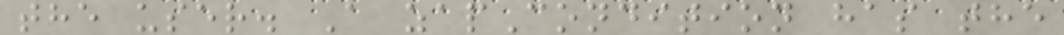the user. A zapCondition has the
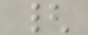{
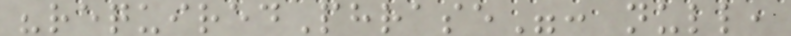"requiredPhrase": null,
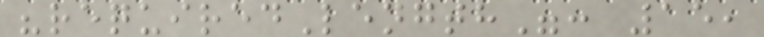"requiredLength": 15,
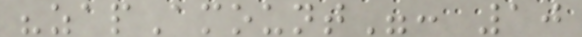"zapAmount": 10
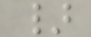}
